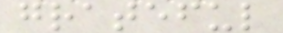grateful
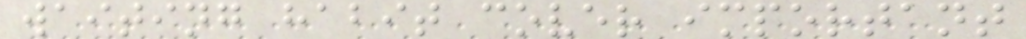waiting habit cover important
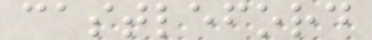castleford
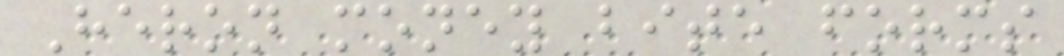Heron money bite forms
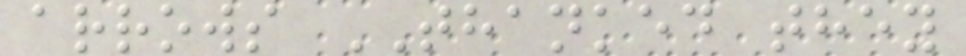arrows THANKED they
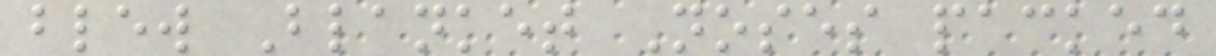blew Blanket Noses packed
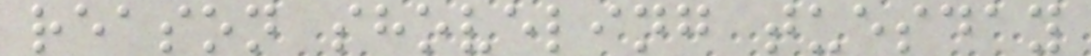reason shoveling tuesday
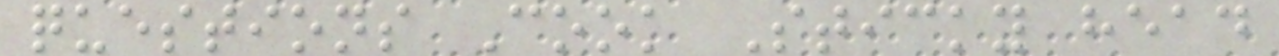questions Cook Sticky head
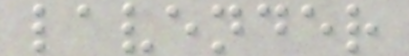lavender
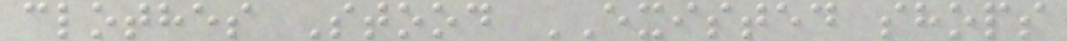clothes Stood EXISTED shops
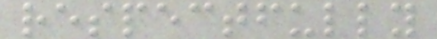respectfully
